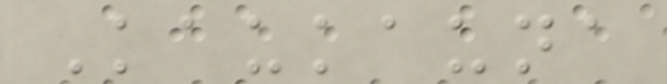Kaukauna
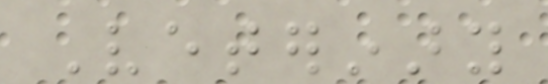Veterinary
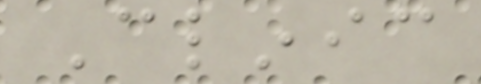Clinic
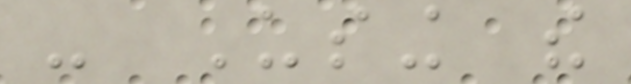- Using the
